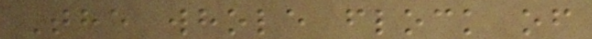The whole flock of
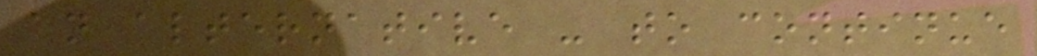an alternative - to continue
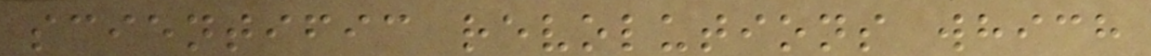scientific revolutions which
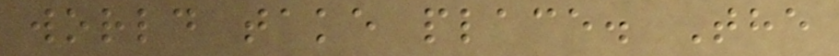world take place. The
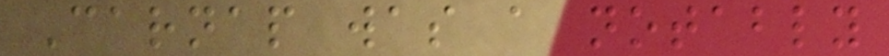Carnap was a notably
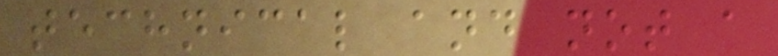technical and not a
